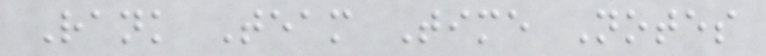Rank Team Time Notes
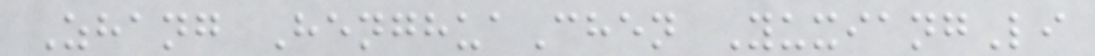Zhang HenghuaChen YuxiangLi
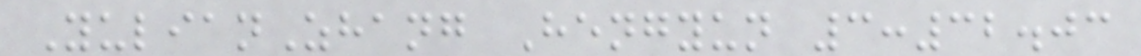YulianZhang Hengyun 3:32.03
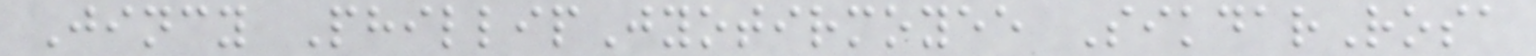Jincy PhillipJyotirmoyee SikdarRosa
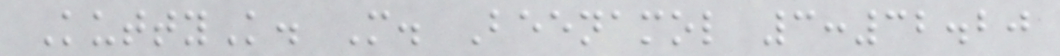KuttyK. M. Beenamol 3:32.20
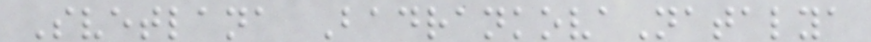Svetlana BadrankovaNatalya
